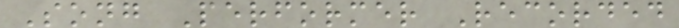Song Performer Recorded
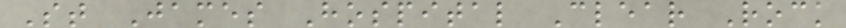St James Hospital Clear Rock
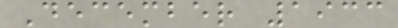December 1933
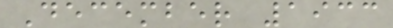December 1933
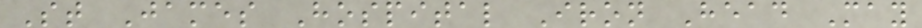St James Hospital Iron Head May
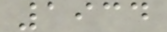1934
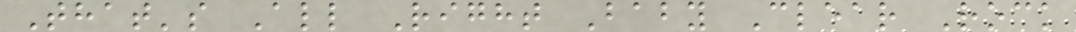That's All Right Baby Clear Rock
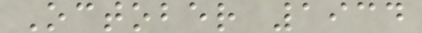October 1934
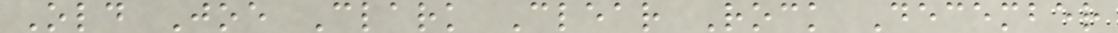Old Joe Clark Clear Rock December
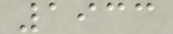1933
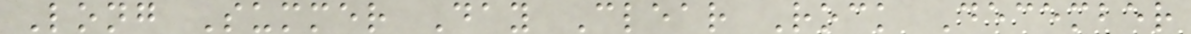Long Summer Day Clear Rock December
